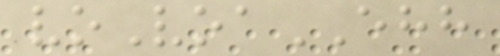voVoaEHH
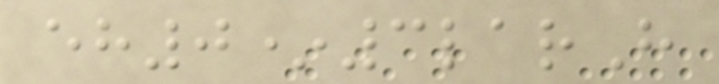eh0*3larH
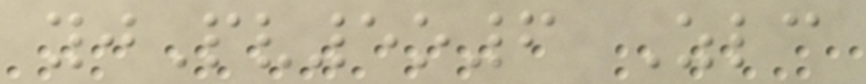yjPv5o6 Zlc
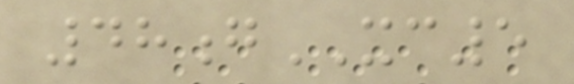48gXC5
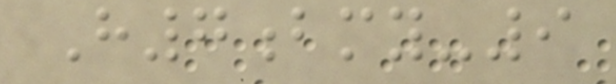H7bmy-9
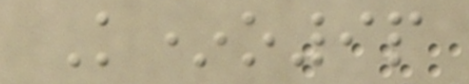K*o9p
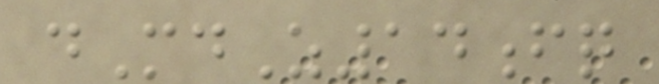dMdZ14fq
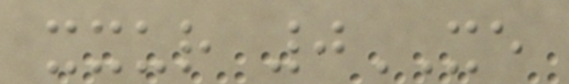xxur 0XE
